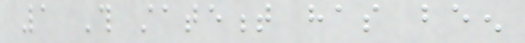1 This statement has been
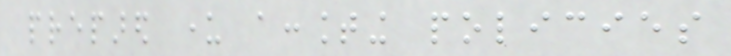prepared under accounting policies
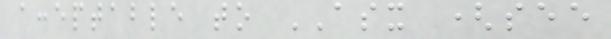acceptable to ASX (see
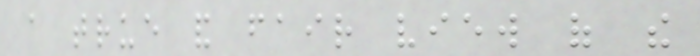a true and fair view of the
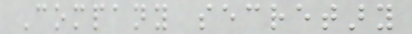Company secretary
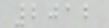2012
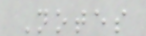Notes
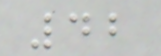42
